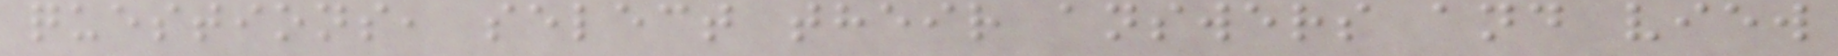questions, select their answers and view
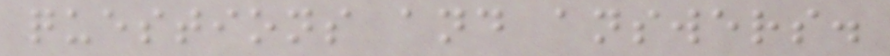questions and answers.
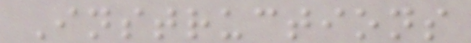Instructions
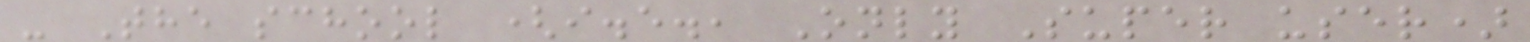- The school (i.e., Only Super user)
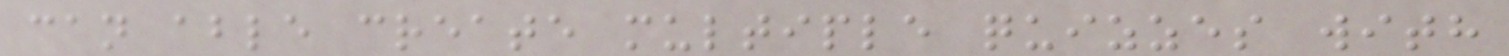can able create multiple quizzes with
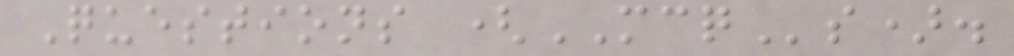Questions (MCQs).
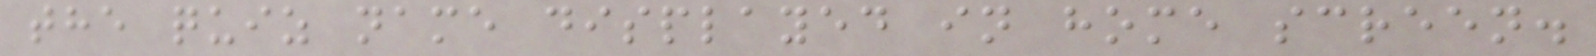the quiz name displayed in home screen.
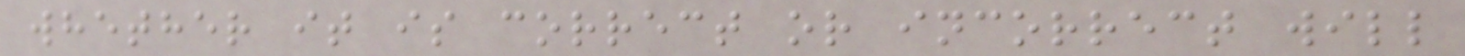whether it is correct or incorrect will
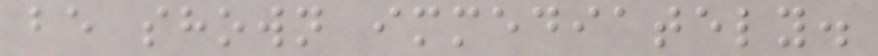be shown immediately.
